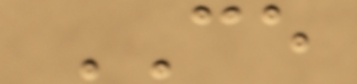CE
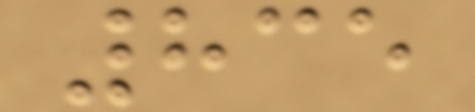835
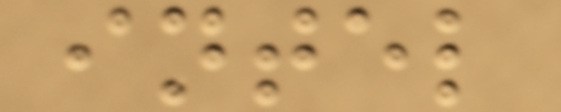intel
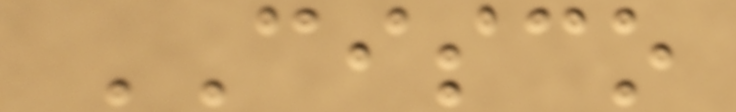CISCO
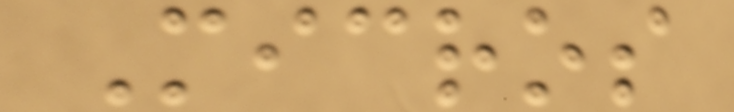Micros
